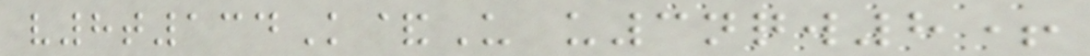v8t134K&U u3nqw8+
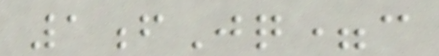1fJq=c
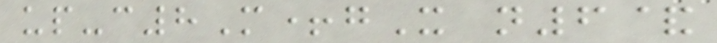up-c8M+gX n6&
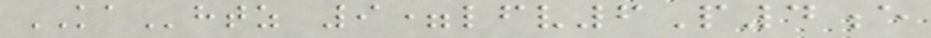KAhtz 9=lfv6P4e
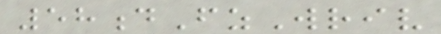58dFzWriv
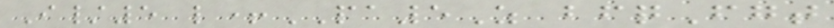I/5 l+PA5Z bfqFgt
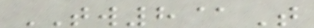TW8@T
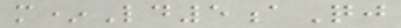m*Ld5aQj
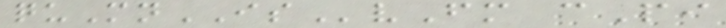quMnISvFm cPi
